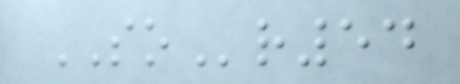SOr54
